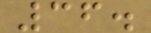36.
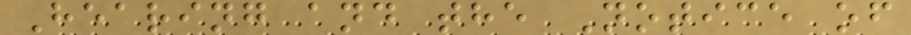Hearing and the Notice of
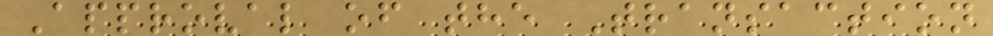Approval of the Transaction
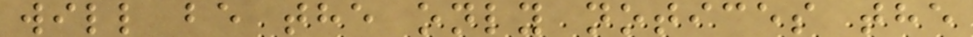will be the only notices the
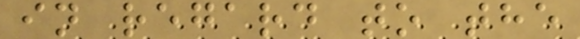in regard to the
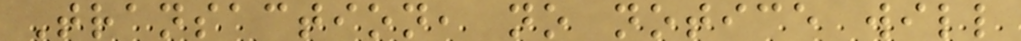Transaction, no notice will
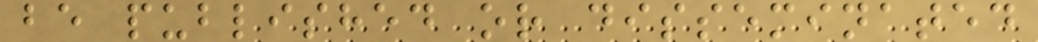be published or disseminated
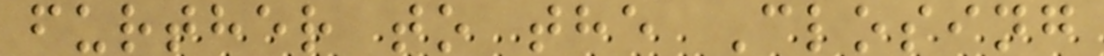further to the Closing
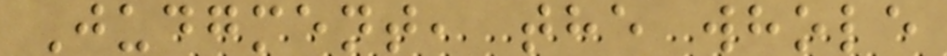Judgment, the whole
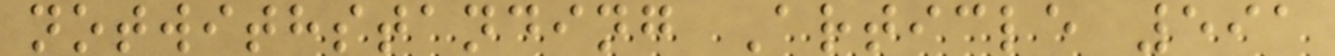notwithstanding Article 591
